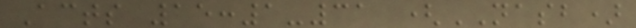Acts 15:1-31 (NASB)
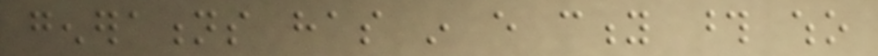generations has in every city those who
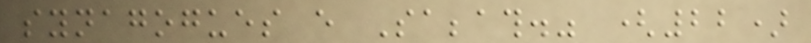synagogues every Sabbath." (22)
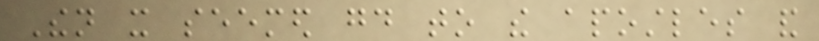Then it seemed good to the apostles and
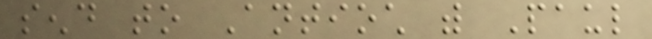send to Antioch with Paul
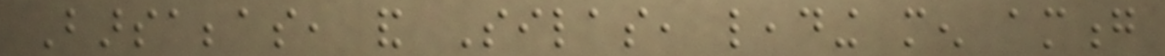Barsabbas, and Silas, leading men among
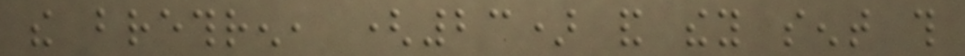the brethren, (23) and they sent this
